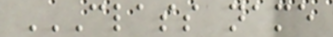CLASS NAME
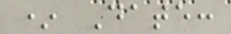* Date:
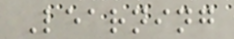Learning
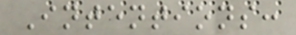Intentions:
